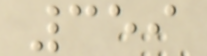359
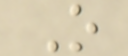O
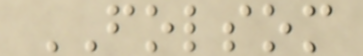FOLSOM
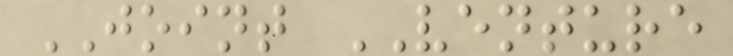JOINT VENTURE
